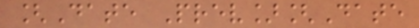[Date Prev][Date
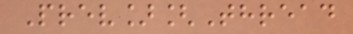Prev][Thread
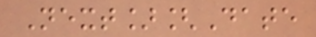Next][Date
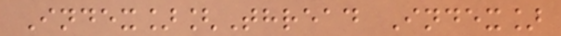Index][Thread Index]
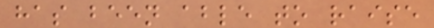has been able to raise
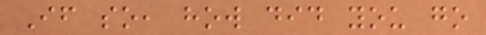If so, how did you go
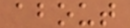about
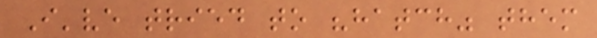I've tried to "hatch" them
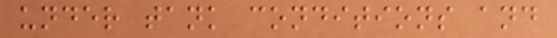under tank conditions and
